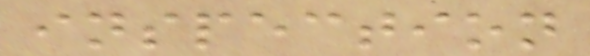inspection
